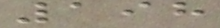198
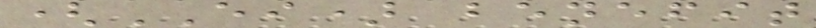(EI) benefit
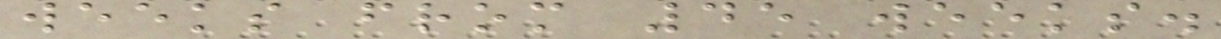weeks from 45 weeks.
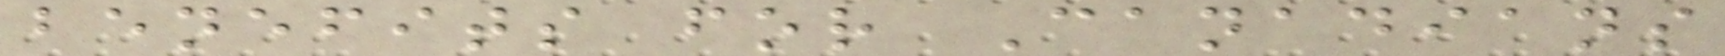benefits for Canadians
